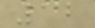12
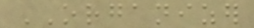ORGANIZER
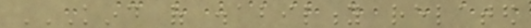KIND OF DISABILITY RELATED
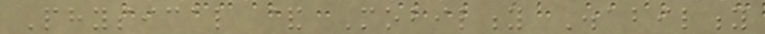Physical & Mobility Disability
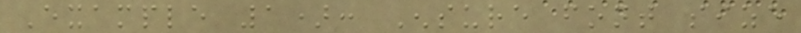Example 1): Ensure font size
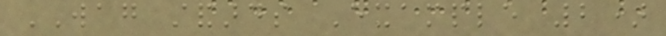WAG standards Example 2)
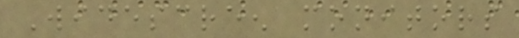Widescreen monitors
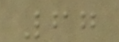67
